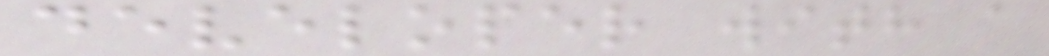developer with a
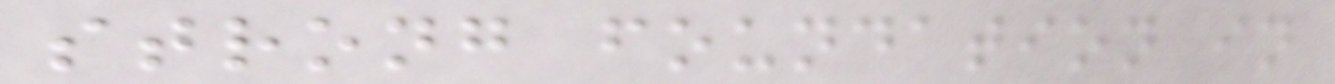strong foundation in
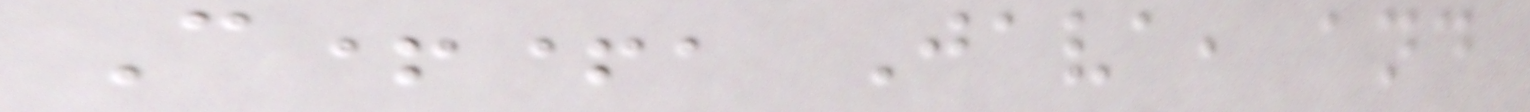C++, Java, and
